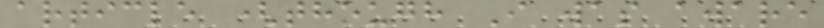article (though I was aware
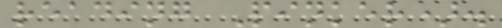reading Pinker).
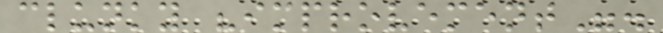clunky "improvement".
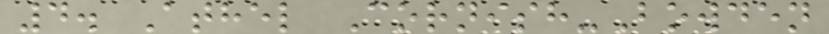4. Athel Cornish-Bowden
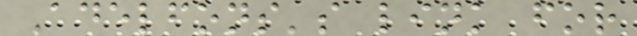Adelfons's link for
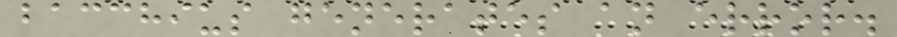bacchius generates an error.
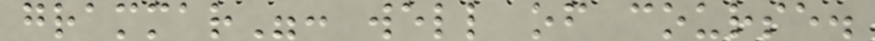grammar": well of course.
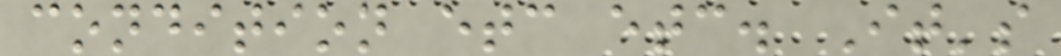condition etc etc. It's
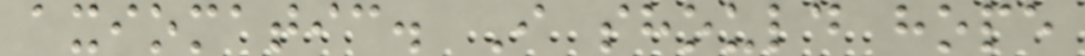axiomatic. I should hope
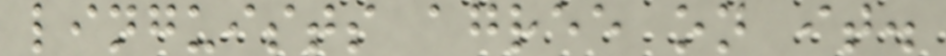linguists agree on it.
